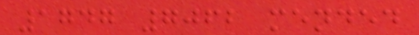1747 7062 mended
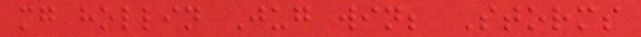mg hollin Jug win; Storms
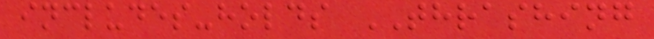includes-holds THRASHING
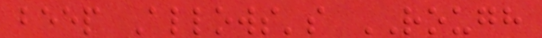beep Allows's ROUGH
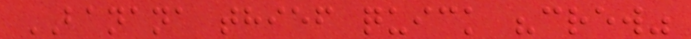BANANA thief quick "crew"
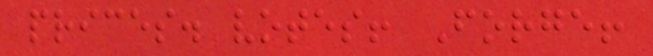prices. votes! Forge!
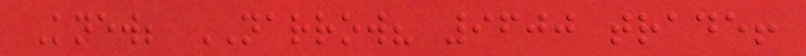Knew; NARROW? 9600 trade!
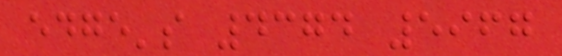edge's 4374 5967
